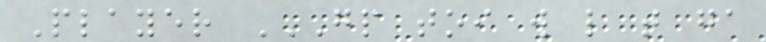Player GP TOI W L T GA
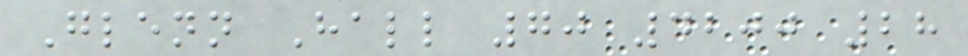Glenn Hall 70 4200 28
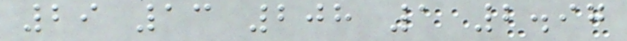29 13 208 1 2.97
